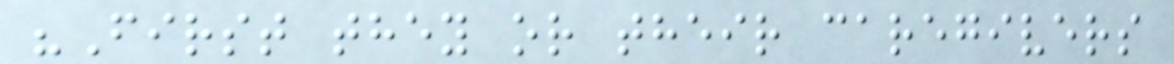"First they or their caregivers
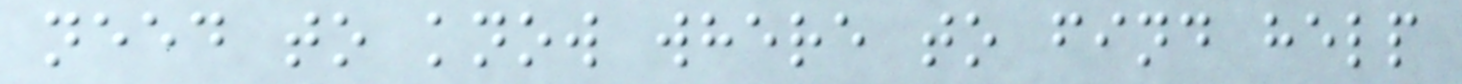need to know where to find help
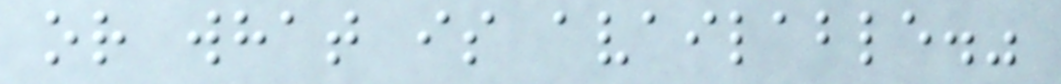or what is available."
